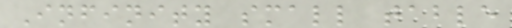Infinity small table
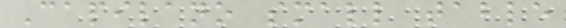Capilano small table
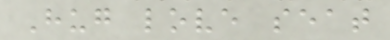Hug love seat
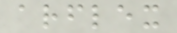arflex
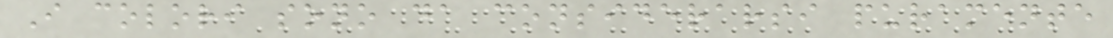I colori sono da considerarsi puramente
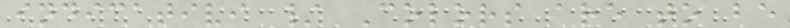indicativi / Colors are to be
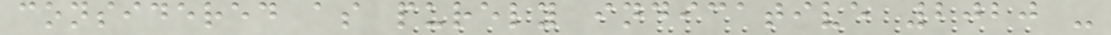considered as purely indicative 2020 -
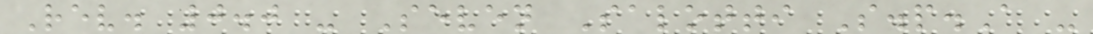Rev. 0.0 - Seven Salotti S.p.A -
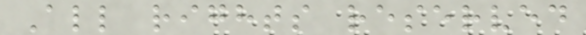All rights reserved
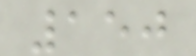150
